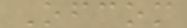Ofcom
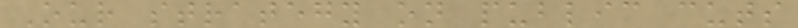Our strategy on public cuts
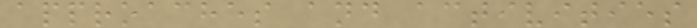approaches and activities
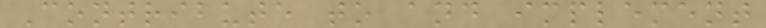Contribute to and implement
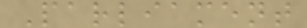Parliament
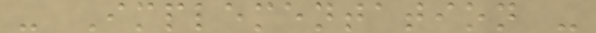- Implementation -
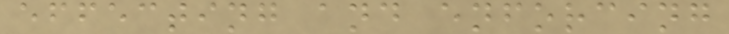effecting and enforcing
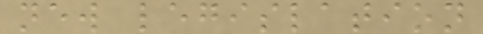new legislation
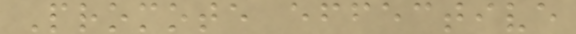Promote effective
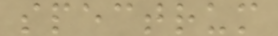spectrum
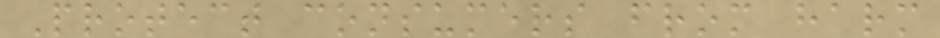Protect consumers from harm
